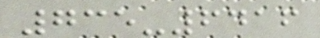735-6416
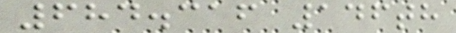684.316 146th
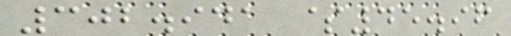302.941 $45.96
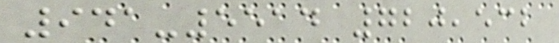941-5514 720,532
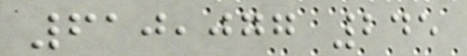610,077 245
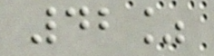42%
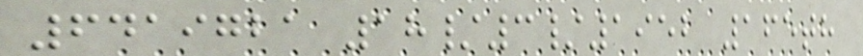6419721 18/3/1952 165th
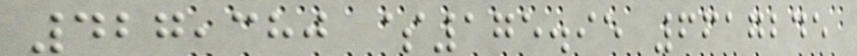427,380 $175.95 6617245
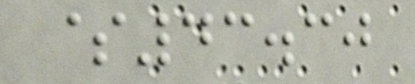$43.30
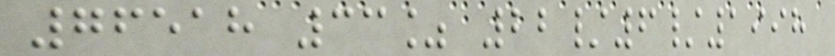76518 33% 22/6/1998
